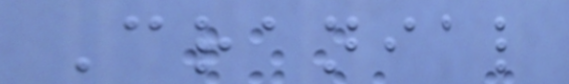Cranial
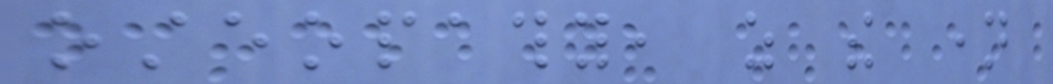osteopathy, as the name
